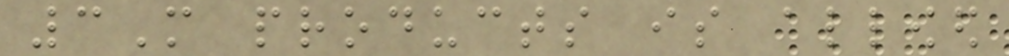3M products is allowed
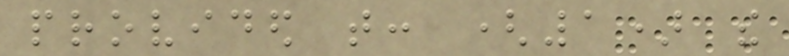provided that: (1) the
